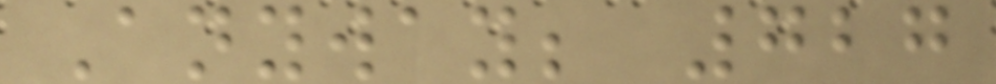Anyway; 727
